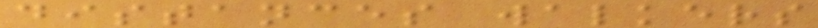distances walkers
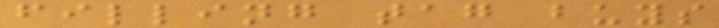filling tag buys
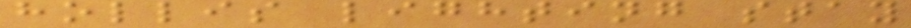hollis lighting stay
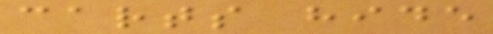carts hide
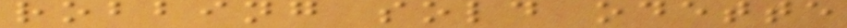robbing sold odette
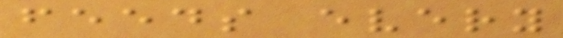feeds every
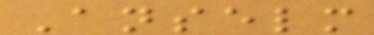Anselm
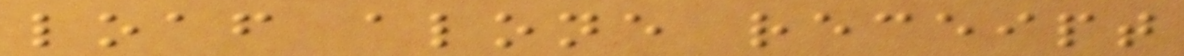loaf alone receipt
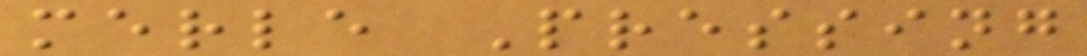merle Pressing
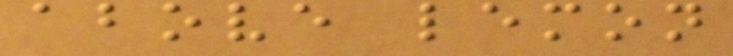above lemon
